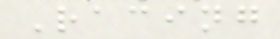Racing
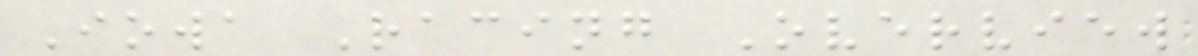Iowa Racing Overview
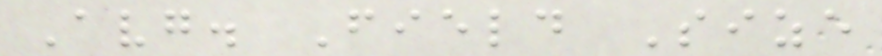Avg. Field Size
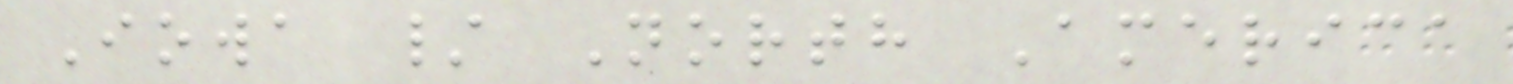Iowa / North America
